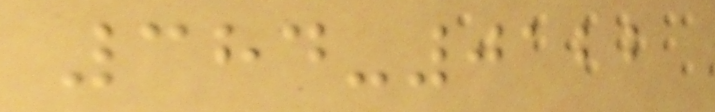384-0122
